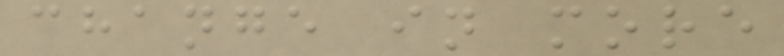change in more
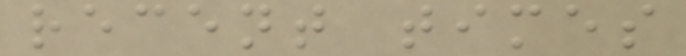recent times
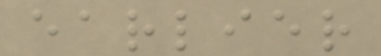earlier
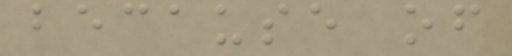because of
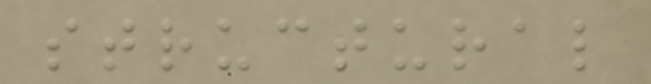structural
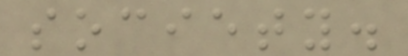society.
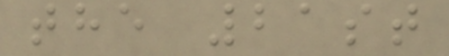the 21st
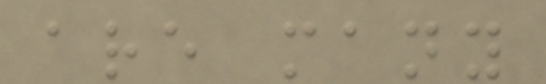are many
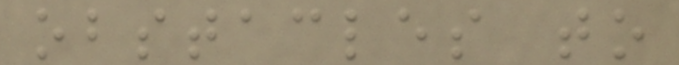obstacles to
